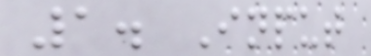1. Input
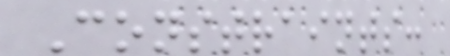Constraints:
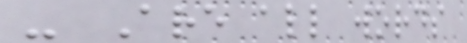- Are all words
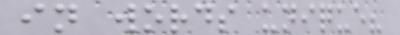in words unique?
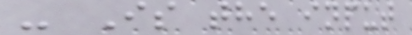- Is the input
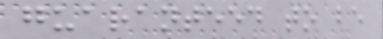guaranteed to be
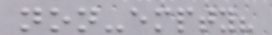non-empty?
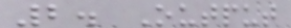2. Output
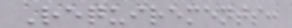Requirements:
